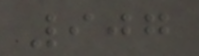907
